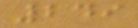249
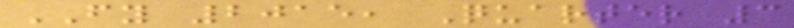FY 2015, Quarter 3
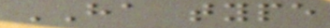HA type
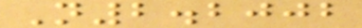N2.2002
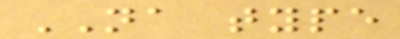NA type
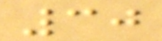30
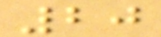20
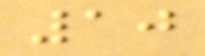10
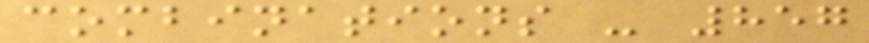combinations - 857
